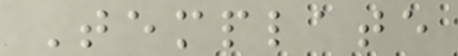Template
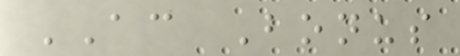AC Bonus
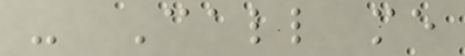- Call me
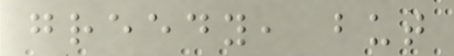greedy, but
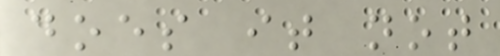does it not
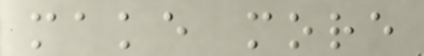make more
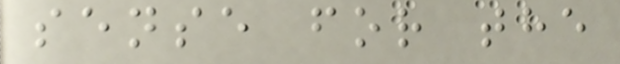sense for the
